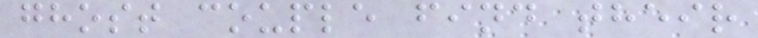ghost couple find their
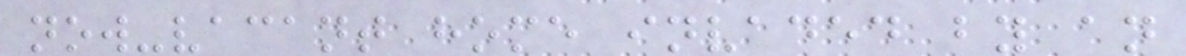now-vacant home invaded by an
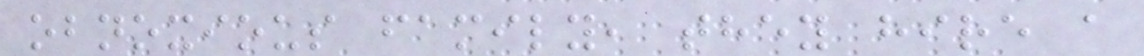obnoxious family, they hire a
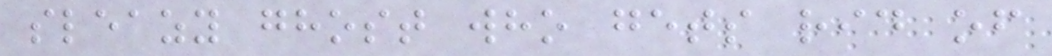sleazy ghost who gets rid of
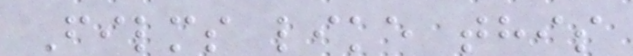Films like this
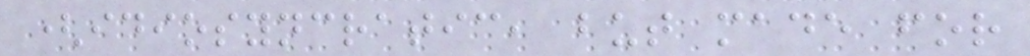(idiosyncratic, but made for
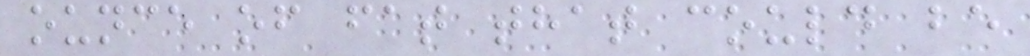ounce of fat that could be
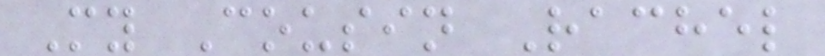My Cousin Rachel
